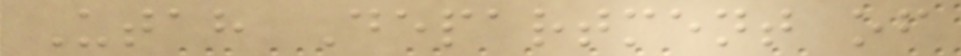Utah Department of
